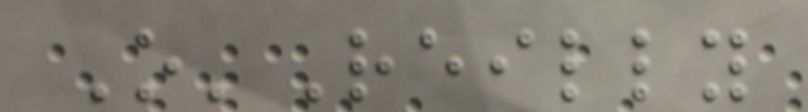O'Reilly
